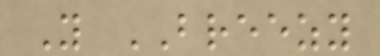Y BREEZY
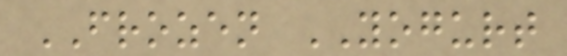FROZEN YOGURT
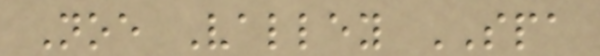Noe Valley SPA
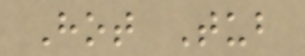Hot Tub
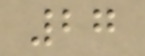27
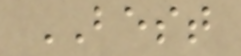BEST
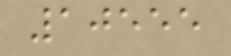10555
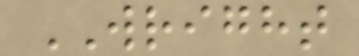WRIGHT
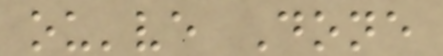ou've Done
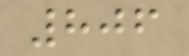806
